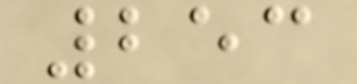253
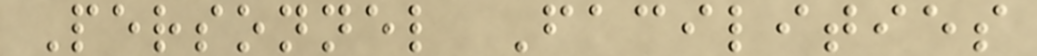Personnel Facilities
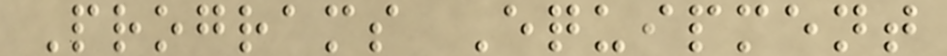Programs Equipment
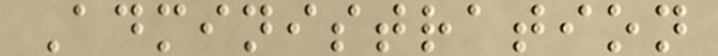Administration
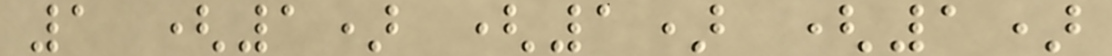1 (1) (1) (1)
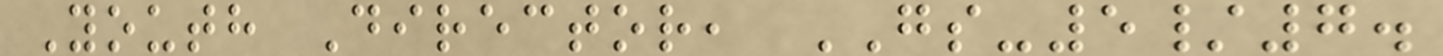Youth Director, GS-5/7.
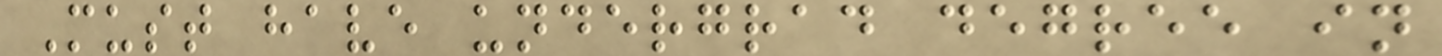Must have undergrad degree in
